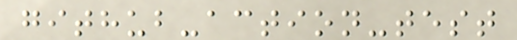github-action-test
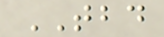TBD
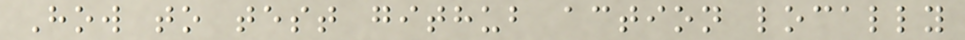How to test github action locally
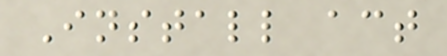Install act
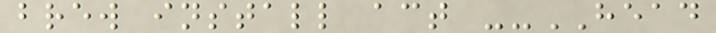brew install act --HEAD
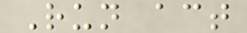Run act
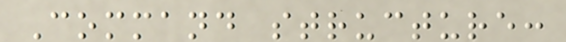Command structure:
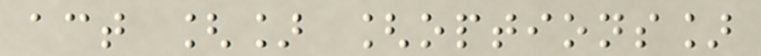act [] [options]
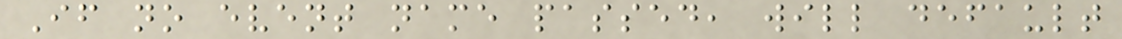If no event name passed, will default
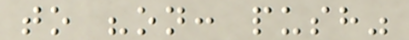to "on: push"
